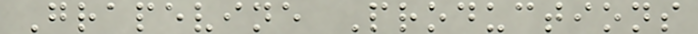Grapevine Productions
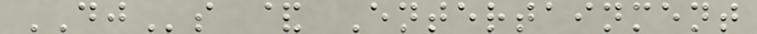DJs & Entertainment
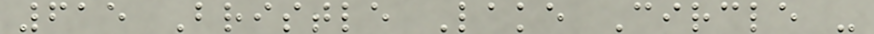615 Bristle Lake Circle -
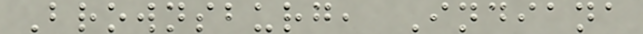Brownsburg, Indiana
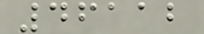46112
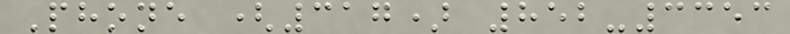Phone (317) 852-3353
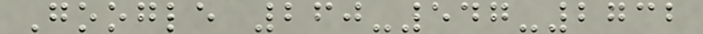Google 260-547-2732
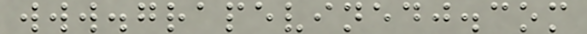www.grapevinedj.com
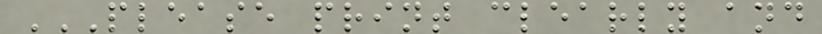PLEASE PRINT CLEARLY AND
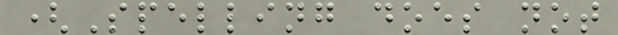(Spelling does not
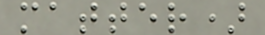matter)
